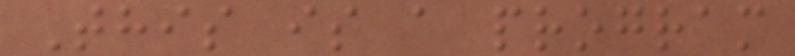This is a program
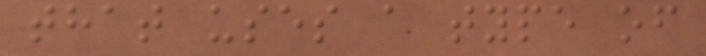that uses a type of
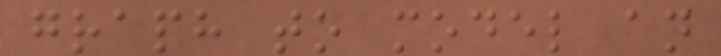graph to model an
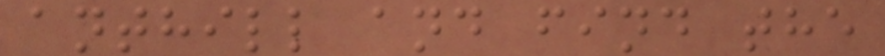anthill and find the
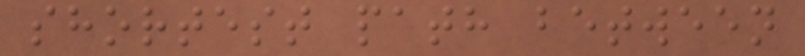shortest path between
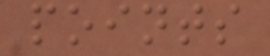points
